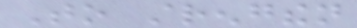To strengthen
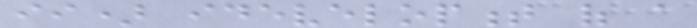ii) idevelopment of a
